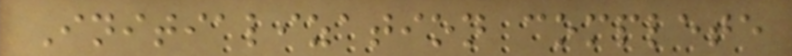Initialization complete
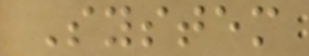System
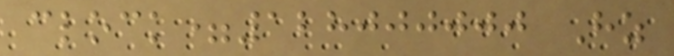clock=128000000 Hz
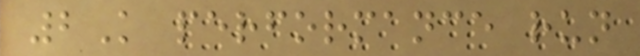2K performance run
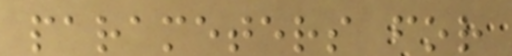parameters for
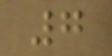7
